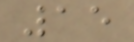15
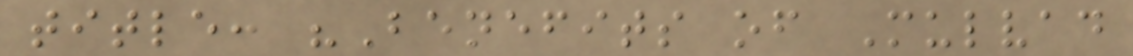title: "Benefits of Mulvad
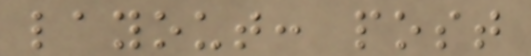layout: post
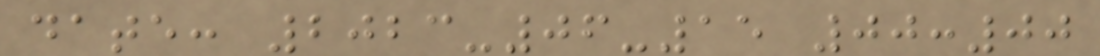date: 2023-06-15 00:00
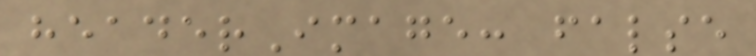headerImage: false
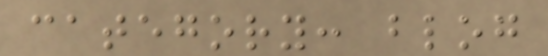category: blog
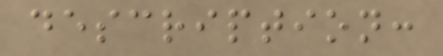description:
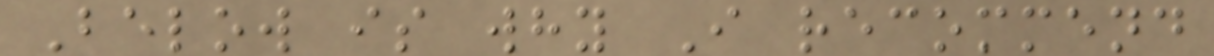Below is why I recommend
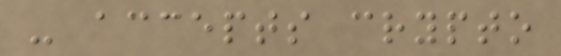- accepts crypto
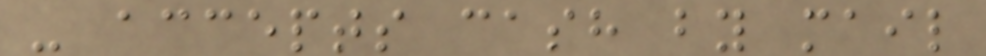- accepts cash by mail
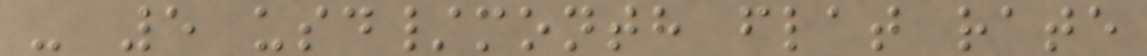- 5 usd/month flat rate
